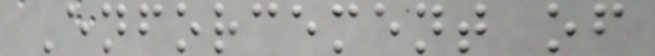Enforcement of
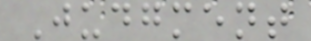Judgment
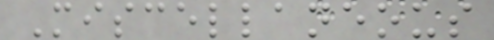Miscellaneous
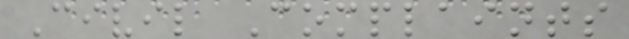Civil Complaints
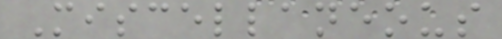Miscellaneous
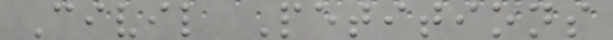Civil Petitions
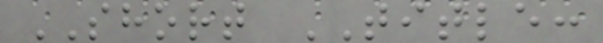SHORT TITLE:
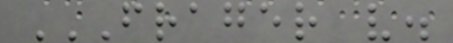FRAGER V.
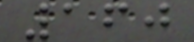160
